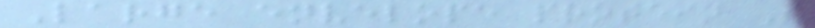Large envelope protein S
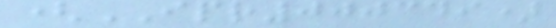(IPR000349)
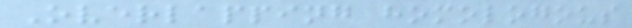Overlapping homologous
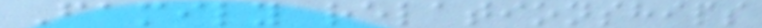Family relationships
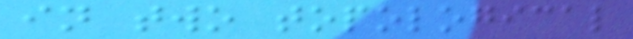in two topological
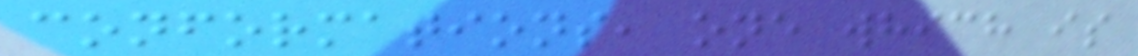conformations, one which is
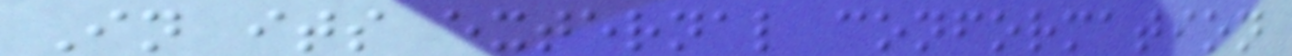In its external conformation
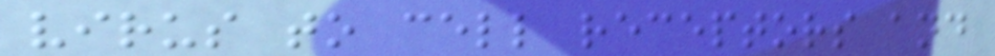virus to cell receptors and
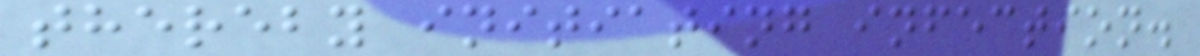thereby initiating infection.
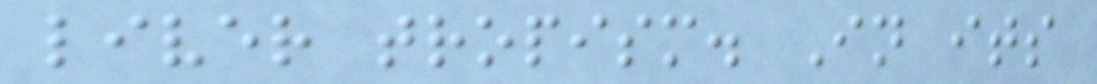liver tropism. In its
